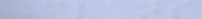Clans
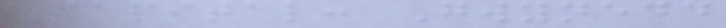Capital: Gwynedd
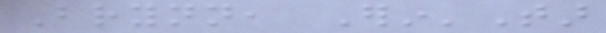Brynn, Erin'Tar
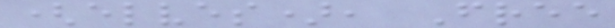(elves), Free
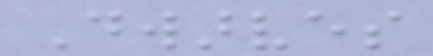Dwarves
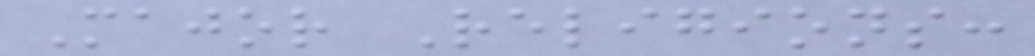Major Religions:
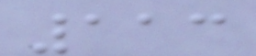113
